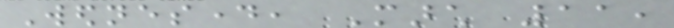Wednesday, March 11,
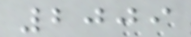2009
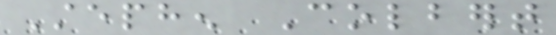Stephen Colbert
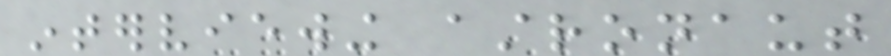interviewing astronaut
